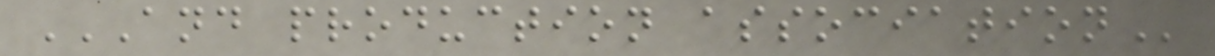AND PRODUCTION ASSOCIATION
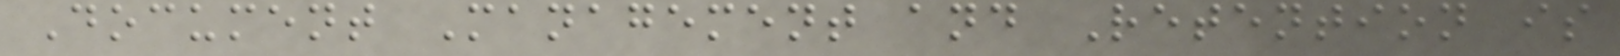Document Management and Retention is
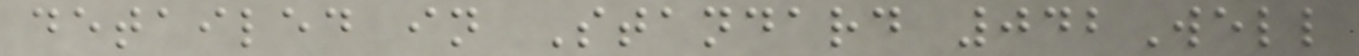detailed in Standard 042Well
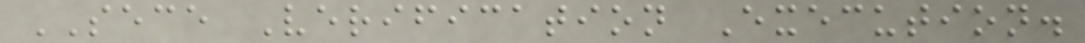SECE Verification Execution.
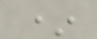*
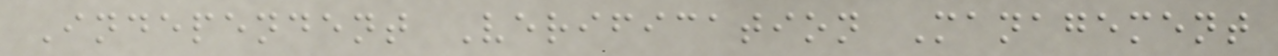Independent Verification Management
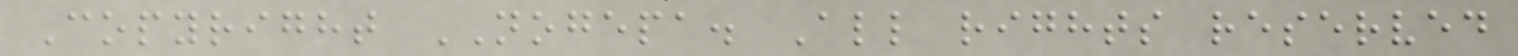Copyright NOGEPA. All rights reserved
